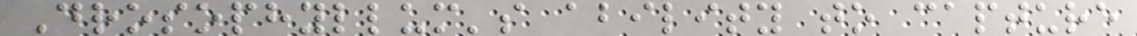Drosophyllum's ability to capture
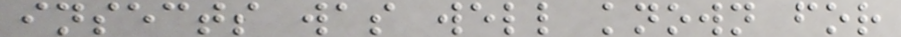insects was well known for
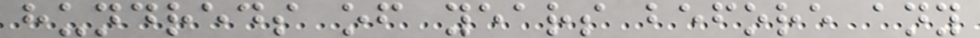hundreds of years before any
